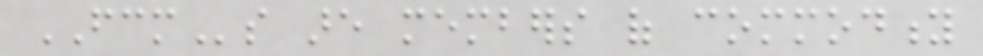FCMs are members of commodity
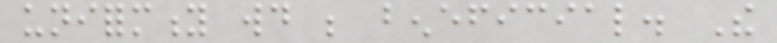uniformity would be beneficial. The
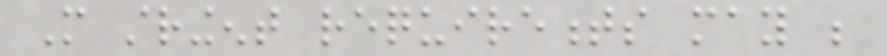More stringent requirements may be
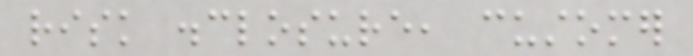risk disclosure, customer
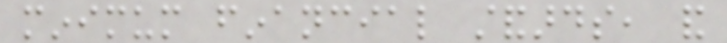minimum financial standards, and
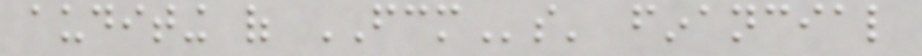auditing of FCMs' financial
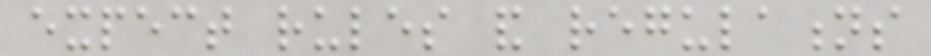expect rules and regulations
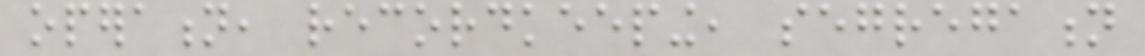operation, recordkeeping, segregation
